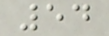54
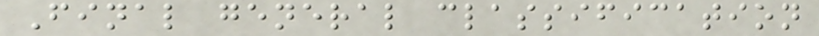Final general classification
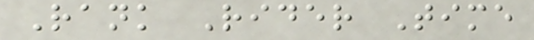Rank Rider Time
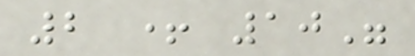2 + 10"
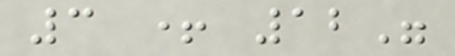3 + 12"
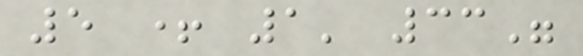5 + 1' 33"
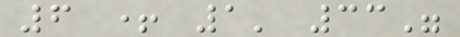6 + 1' 33"
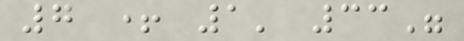7 + 1' 33"
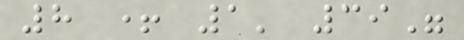8 + 1' 39"
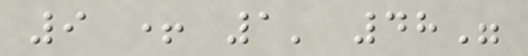9 + 1' 48"
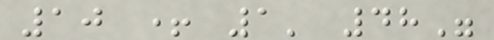10 + 1' 48"
